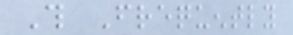This Frequently
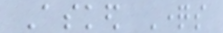Asked Questions
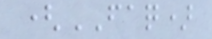(FAQ)
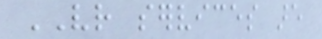VR services are
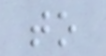to
